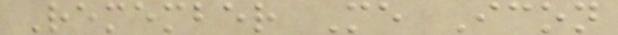Remember Me Icon
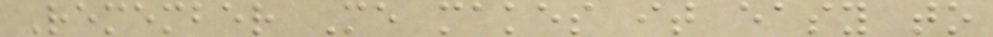Remember Me makes it easy to
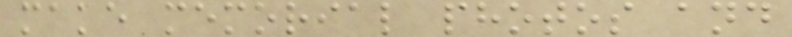make memorial photos and
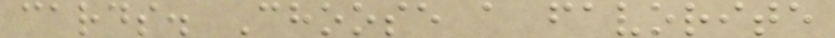cards. Choose a favorite
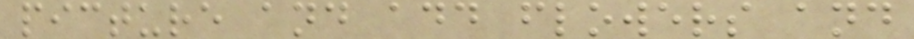picture and add flowers and
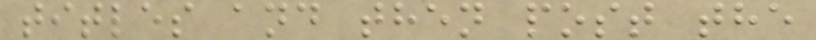titles and then post the
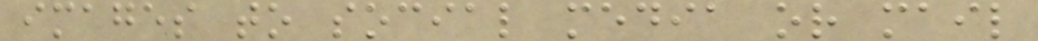images to social media or mail
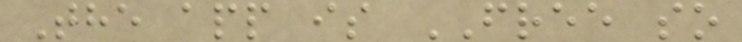The app is FREE so
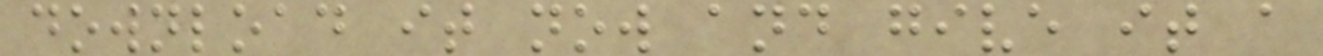download it now and give it a
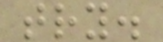try.
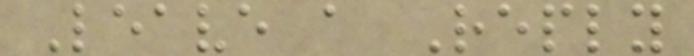Leave a Reply
